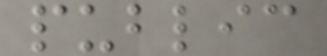public
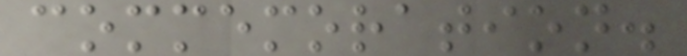commemoration.
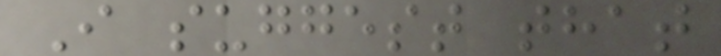I suggest that
